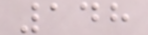148
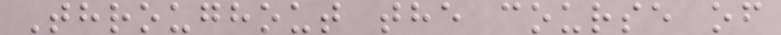Throughout the course of
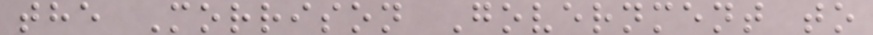the Morrison Government to
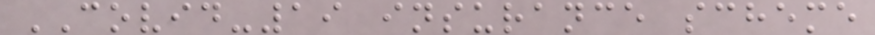COVID-19 insurance scheme
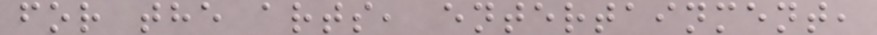for the arts, entertainment,
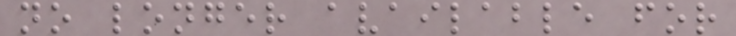no longer available for
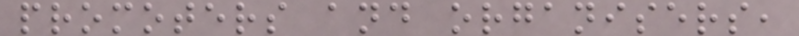promoters and organisers,
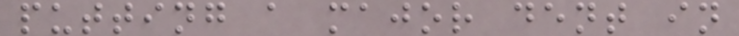putting a major dent in
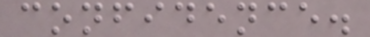confidence.
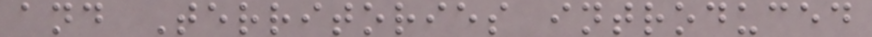and Territories introduced
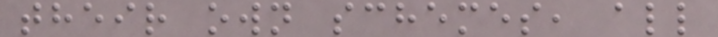their own schemes, all
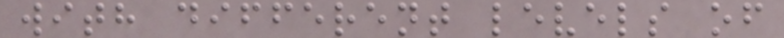with different levels of
